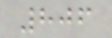806
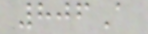806A
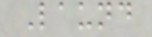Laund
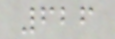626
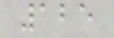125
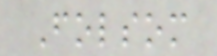Folsom
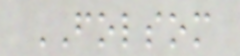FOLSOM
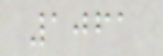1061
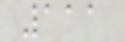111
